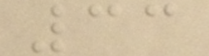33
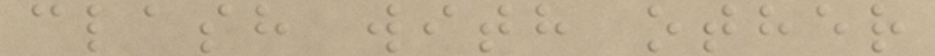clash with other
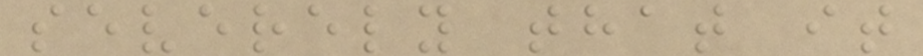severely that it
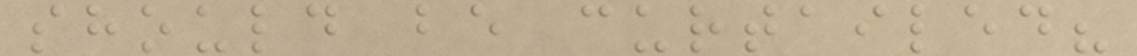should be curtailed?
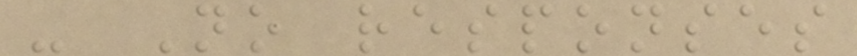- No responses
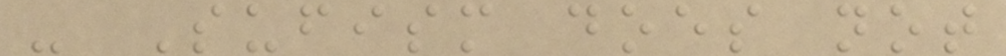- Sufism does not
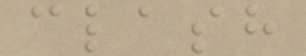clash
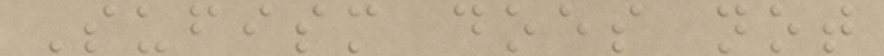Sufism does not
